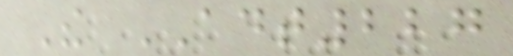The ADT227
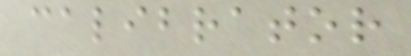calibrator
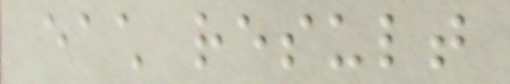each result
